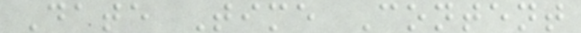Date Time Content
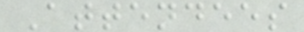Attendees
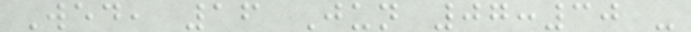Wed, 16 Jun 07:30 -
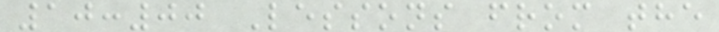10:00 Lessons from the
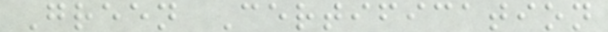Green Certification
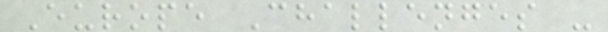Europe Challenges -
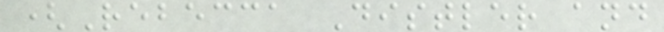(Rebecca Distler and
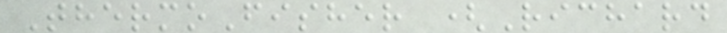ThermoFisher (Richard
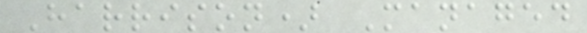Harrison) Managed
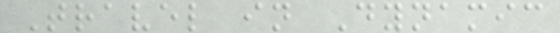Travel in Dynamic
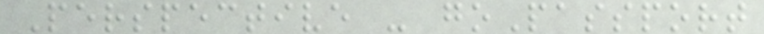Perspective - goPassport
